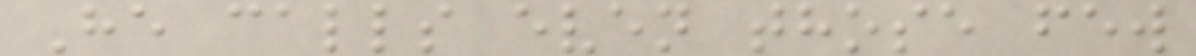He calls even those few
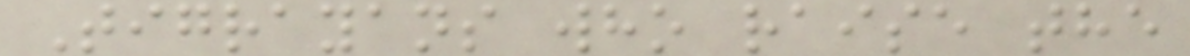Tigrayans who raise the
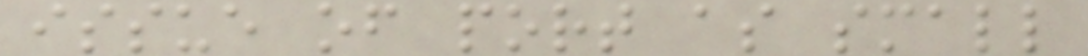issue of port as small
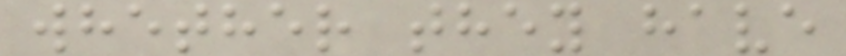whether they have
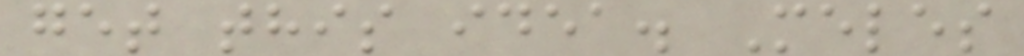get this idea. Meles
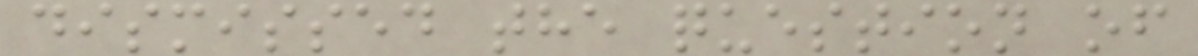dismissed the question of
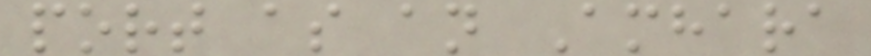port as an Amhara
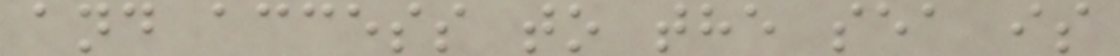and access to the sea is
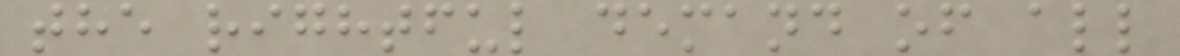the rightful demand of all
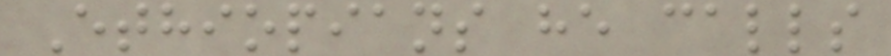Ethiopians he calls
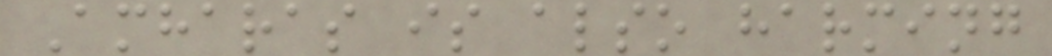Amharas is also harming
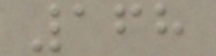168
